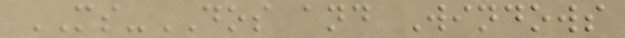MS-DOS and Windows
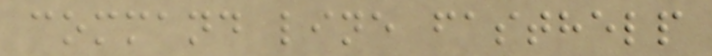command line fasthelp
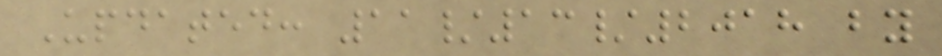Updated: 11/13/2018 by
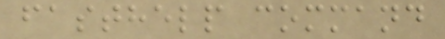fasthelp command
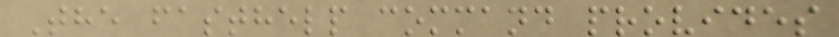The fasthelp command provides
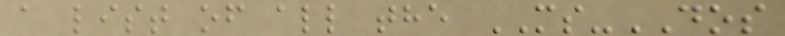a list of all the MS-DOS
